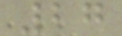27
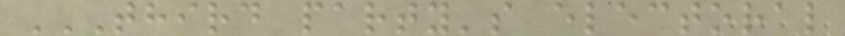THIRD PARTY'S ELECTORAL
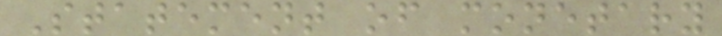Statement of monetary
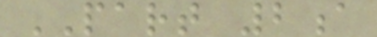PART 2a
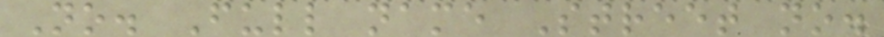No. Full name Street no.
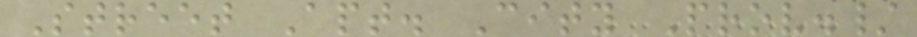Street Apt. City Prov./
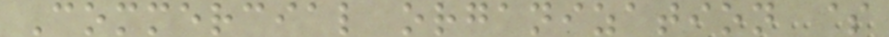Commercial organization $
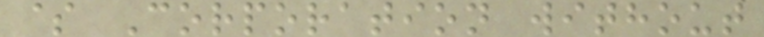$ Corporation without
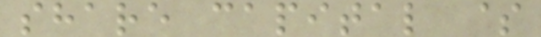share capital $
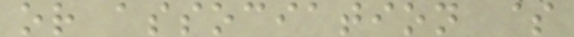or association $
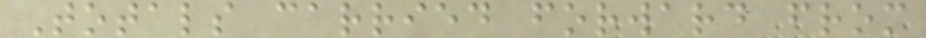Totals carried forward from
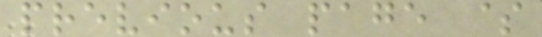previous page $
